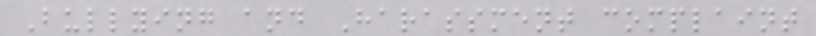Bullying and Harassment complaint
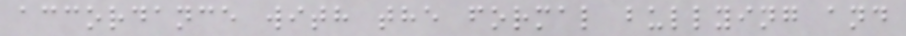accordance with the formal bullying and
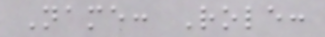Name: Role:
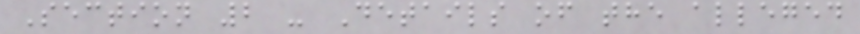Section 2 - Details of the alleged
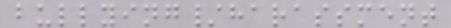bullying/harassment
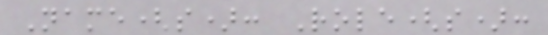Name(s): Role(s):
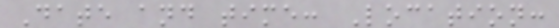Date and time: Location:
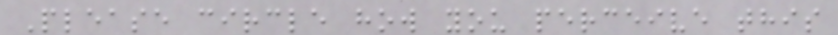Please circle how you perceive this
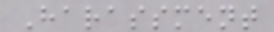Harassment
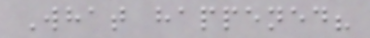What happened?
